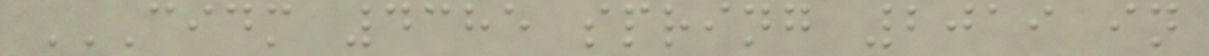CIDM 4385 SPRING 2019 IN
